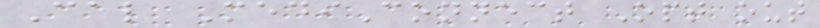Cal MediConnect Opt out
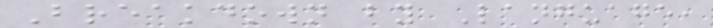Breakdown by Language,
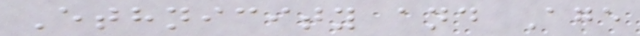Ethnicity and Age
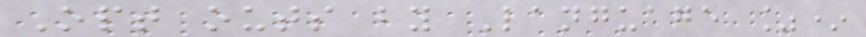Opt outs by Language %*
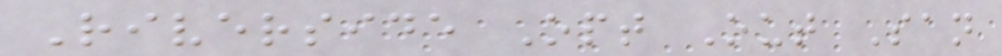Riverside Opt Out San
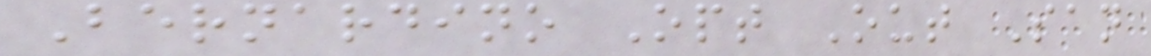Bernardino Opt Out San
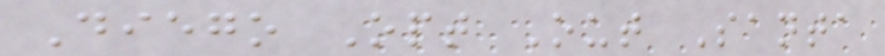Diego Opt Out Santa
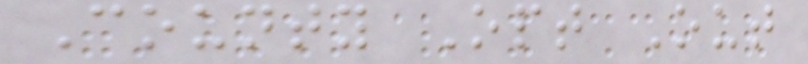County Opt Out
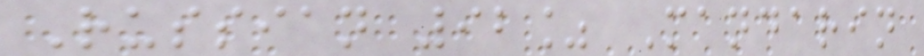Russian 92% Mandarin
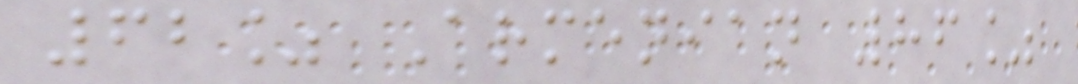62% Armenian 86%
